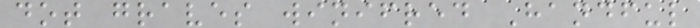dot graves winifred Handful
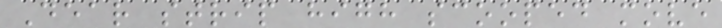Dear strip high scooped move
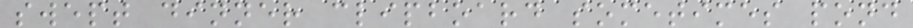swept dinner clipboard sometimes pond
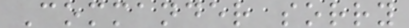Commander sorry
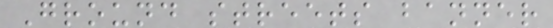Ground streets banner
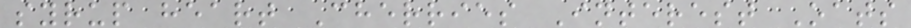syrup heart Cherries Interest Oats
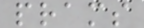prams
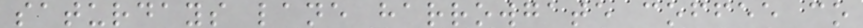saturdays lane harrowgate coffee co
